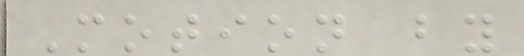Motion by
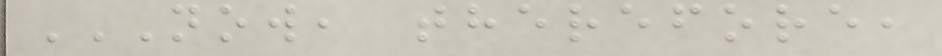NOW, THEREFORE,
